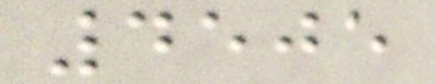4505
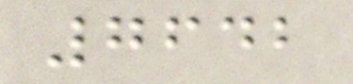7642
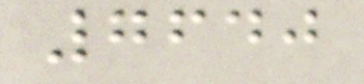7640
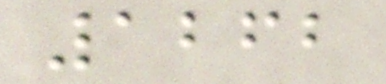1262
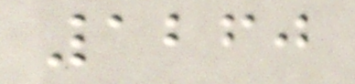1260
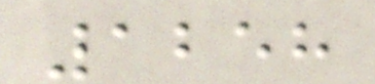1258
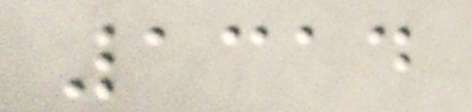1314
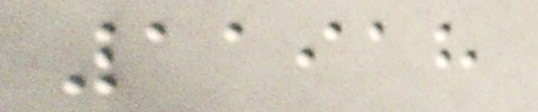11918
